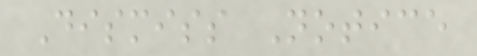Dismiss Notice
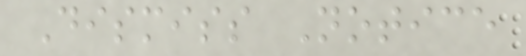Dismiss Notice
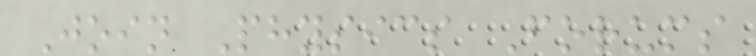Join Physics Forums
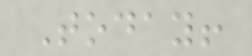Today!
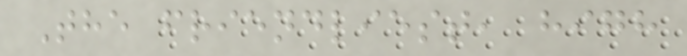The friendliest, high
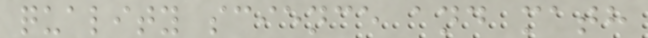quality science and math
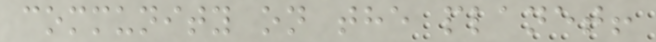community on the planet!
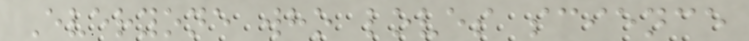Everyone who loves science
